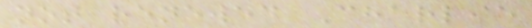not renewed Charlie
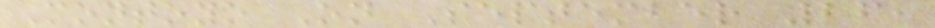Montoyo On September 26,
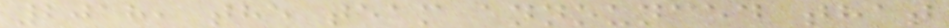2018, the team announced that
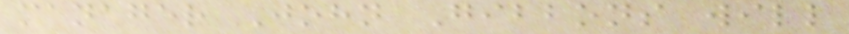manager John Gibbons will
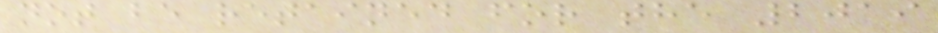not be retained for the 2019
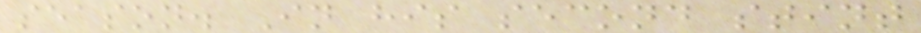season. In his second stint
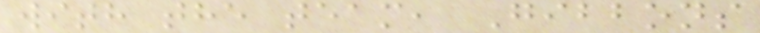with the team, Gibbons
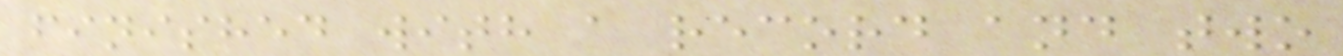finished with a record and two
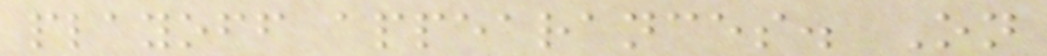playoff appearances. On
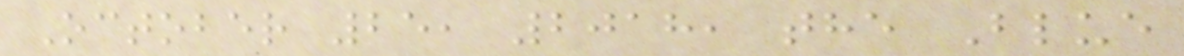October 25, 2018, the Blue
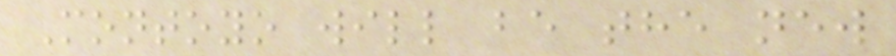Montoyo will be the new
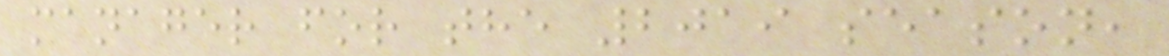manager for the 2019 season,
